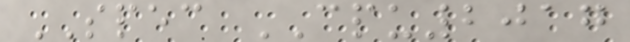SPEC CPU2017
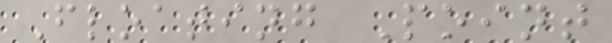Floating Point
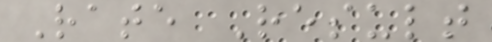Rate Result
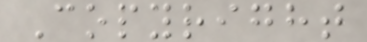Copyright
